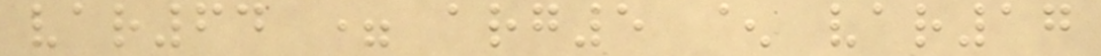var64 = arg5 ^ var17
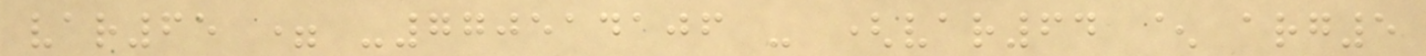var65 = -770514106 - (var64 ^ arg5
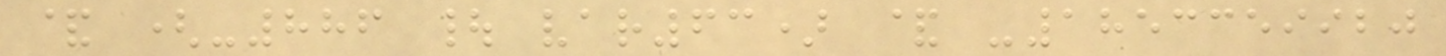& (-886 | var63) & -1853359920
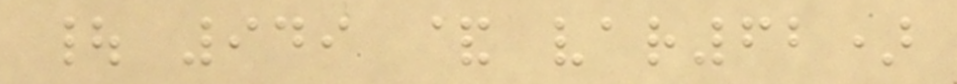| 949 & var62)
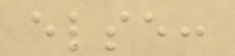else:
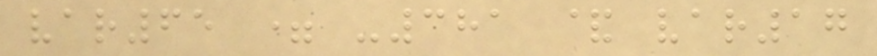var65 = -381 & var17
